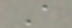A
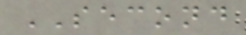SECOND
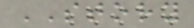STORY
